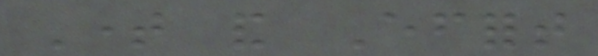Time and Effort
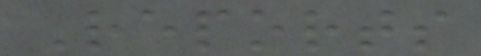Reports
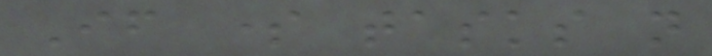If some tasks not
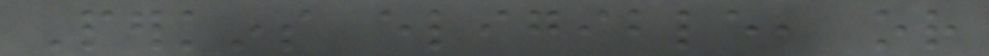Perkins eligible, or
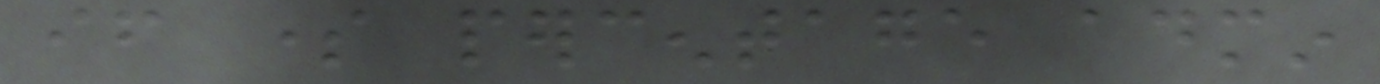if some percentage admin
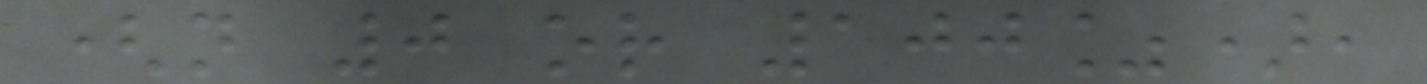(not 0 or 100%),
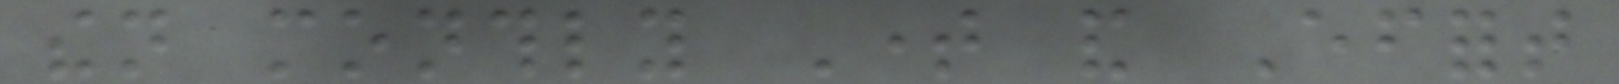then monthly Time and Effort
